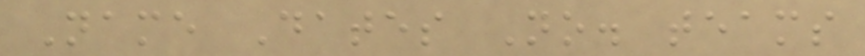Name Dates No. teams
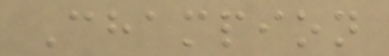Champion
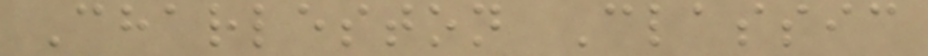Charleston Classic
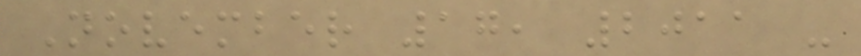November 17, 2011 -
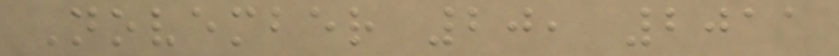November 20, 2011
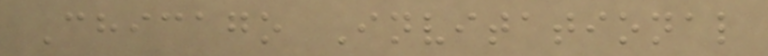Chicago Invitational
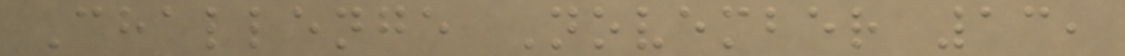Challenge November 13,
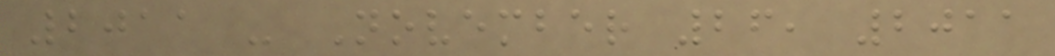2011 - November 26, 2011
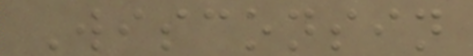Wisconsin
